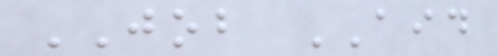JOB AID
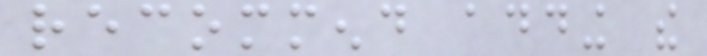recommend adding the
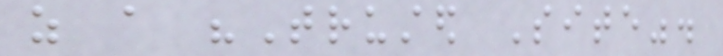as a "Trusted Site".
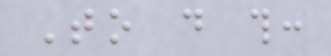To do this:
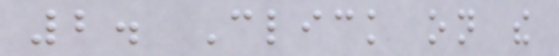2. Click on the
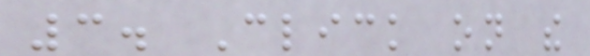3. Click on the
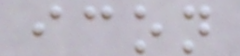icon
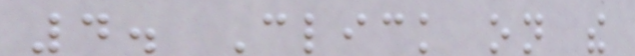4. Click on the
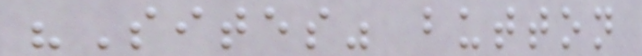"Sites" button
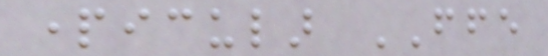particular FFE
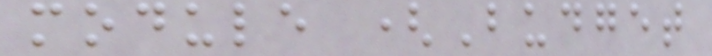module (Budget
